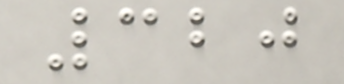320
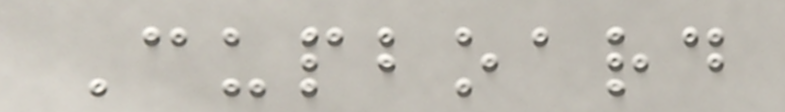Cupboard
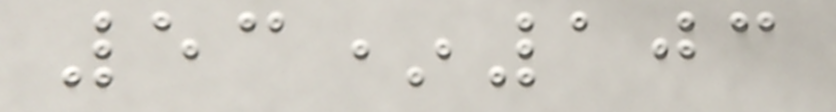53*103
